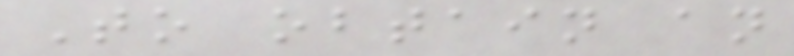To obtain an
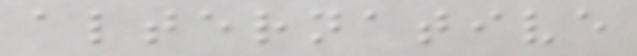alternative
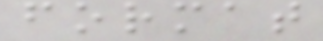format
